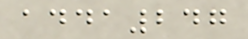adda247
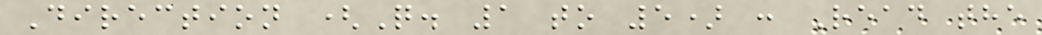Direction (Q. 1 to 5) : Read the
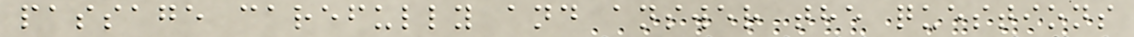passage carefully and answer the questions
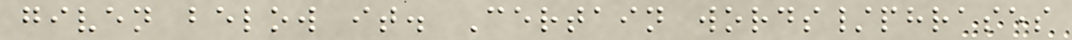given below it. Certain words/phrases
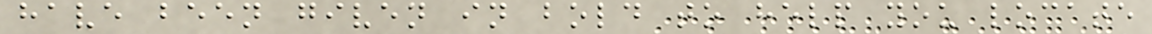have been given in bold to help you locate
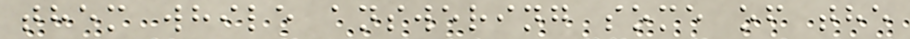them while answering some of the
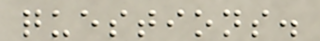questions.
